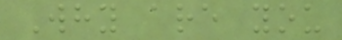Why are you
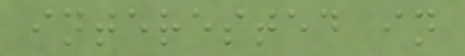interested in
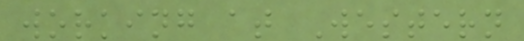working at Western
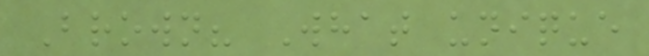Brown? What unique
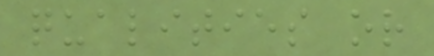qualities or
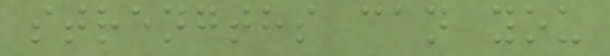strengths can you
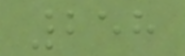258
